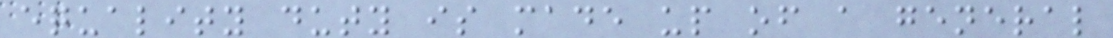equality duty is made up of a general
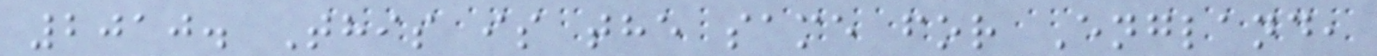2010. This is the same for England,
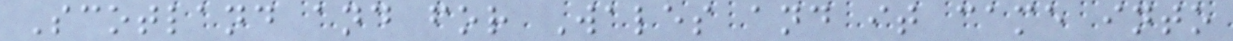Scotland and for Wales and it came into
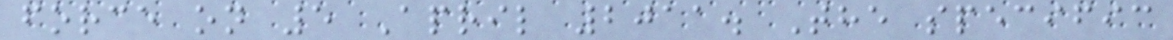force on 5 April 2011. The specific
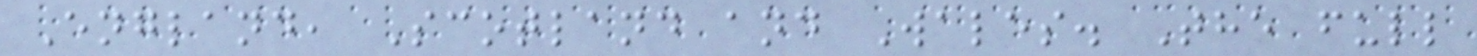England, Scotland and Wales. The full
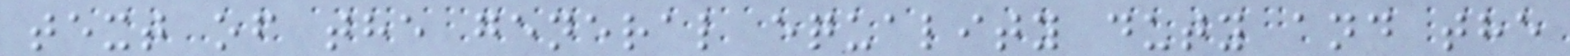text of the general equality duty and the
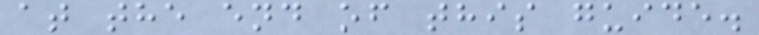at the end of this guide.
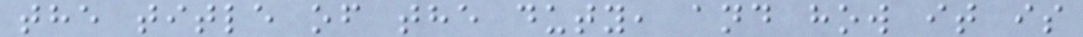the title of the duty, and how it is
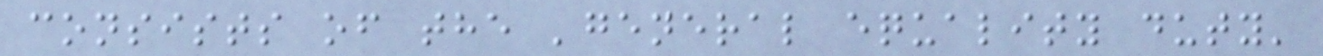consists of the 'general equality duty'
